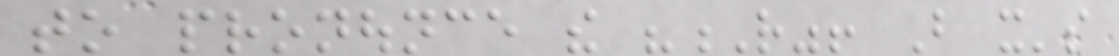to pronounce the "R"! But it's
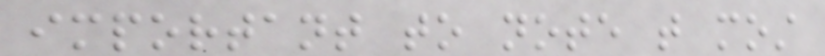important to note that most
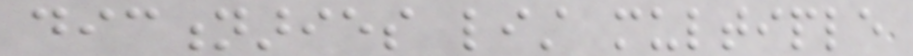dictionaries list multiple
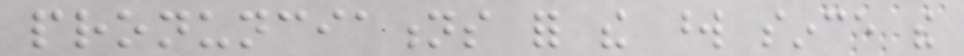pronunciations for the word since the
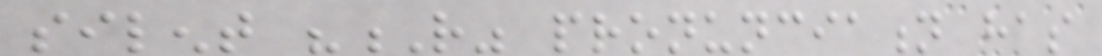silent "R" pronunciation has
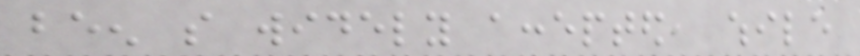been so widely accepted, while
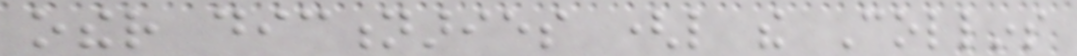other dictionaries (like the Collins
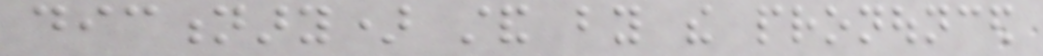dictionary) stand by the pronounced
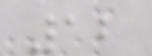12
